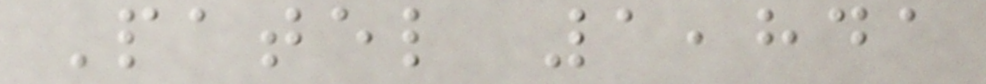Patel 1,841
